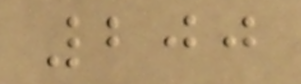200
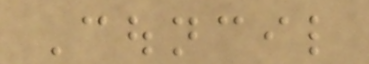Council
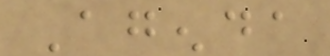Agenda
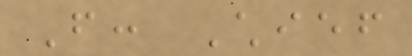From: Chief
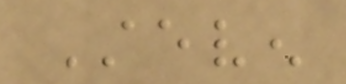Steven
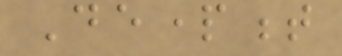Department
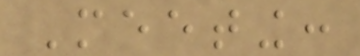Meeting:
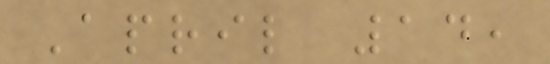April 14,
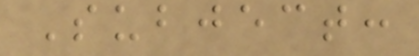Subject:
